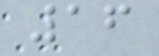16
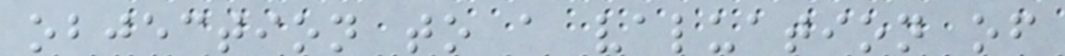objection to a valuation of
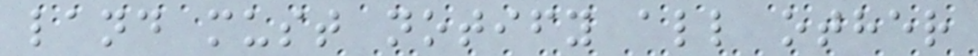land must notify all other
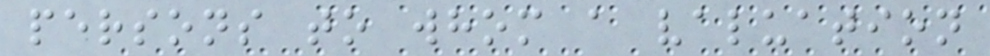persons to whom a valuation
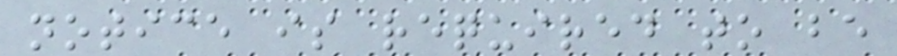notice is required to be
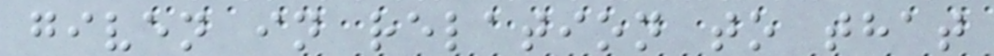given in relation to that
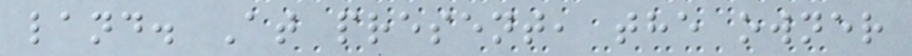land. At present, the owner
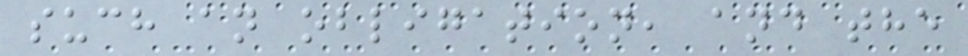such an obligation, and the
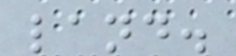land.
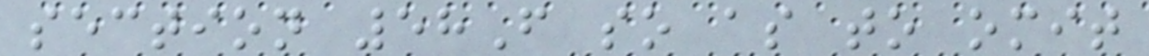section 58F so as to omit
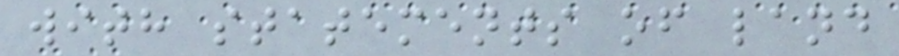with statements of land
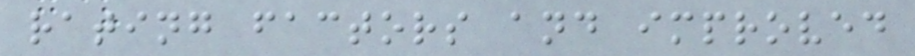rating factors and improved
